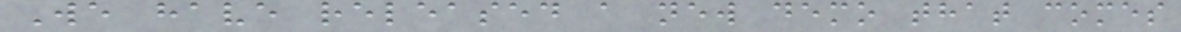We have released a new demo that comes
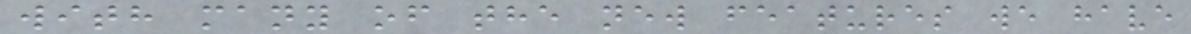with many of the new features we have
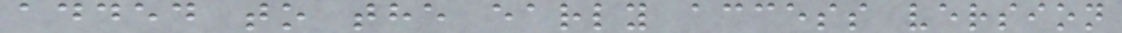added to the early access version
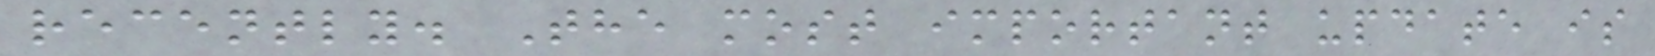recently. The most important update is
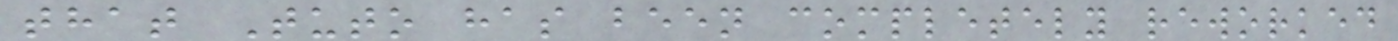that Tuto has been completely reworked
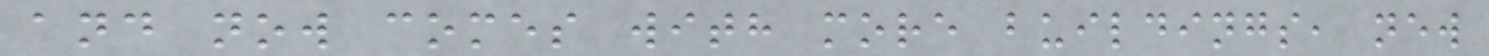and now comes with more buildings, new
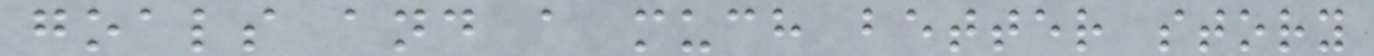goals and a much better story
